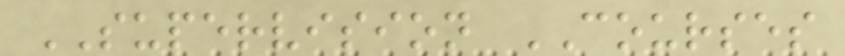SUPERVISION COURSES
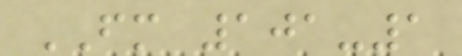FM 101-1
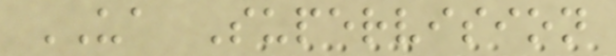UA Supervision
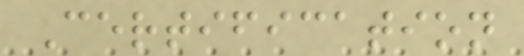Certification
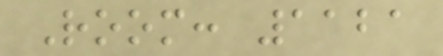Room: 1121
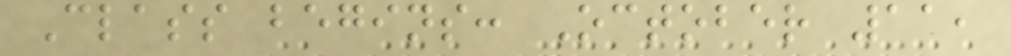Class begins: October 11,
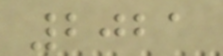2021
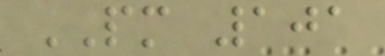PM 101
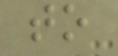to
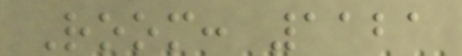Room: 1121
